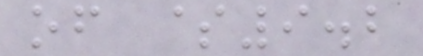of $9.2
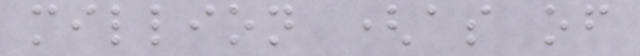million (as of
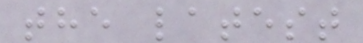the latest
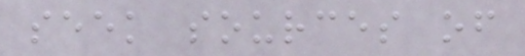seek sources of
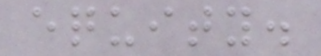equity.
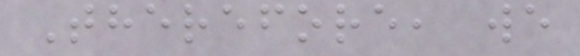Therefore, we
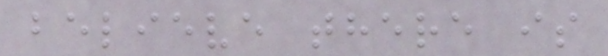believe there is
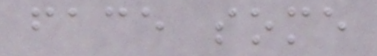face some
